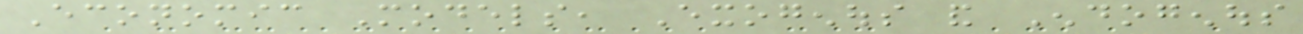Economic Models, Exogenous and Endogenous
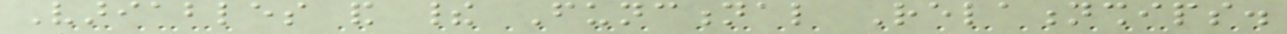Variables and their Functional Relationships.
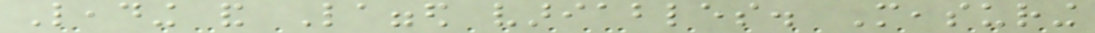Leading and Lagged variables. Measuring
